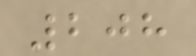208
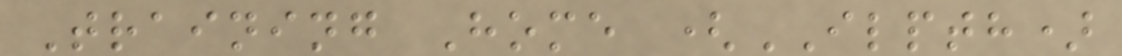Training Home (ILPTH)
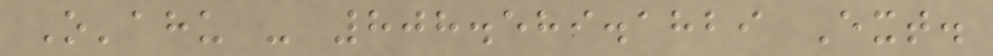O'ahu - 808.589.1829 Ext.
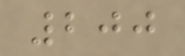200
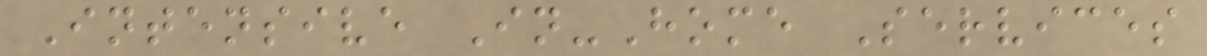Intensive In-Home Services
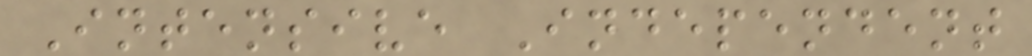Intensive Independent
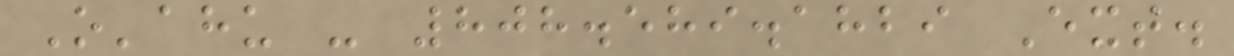O'ahu - 808.589.1829 Ext.
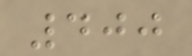400
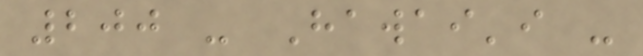200 - Hawai'i -
